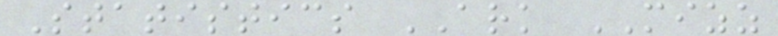Statistics ARK MIZZ
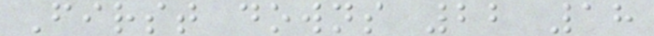First downs 22 18
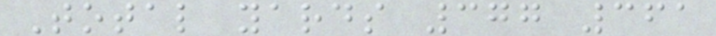Total yards 377 361
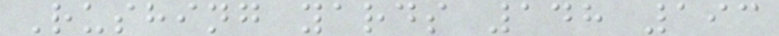Rushing yards 148 193
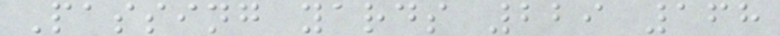Passing yards 229 168
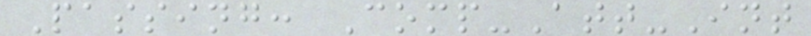Passing: Comp-Att-Int
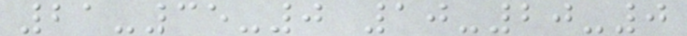21-35-0 10-20-0
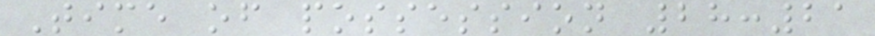Time of possession 28:21
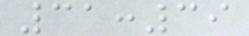31:39
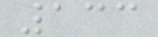133
